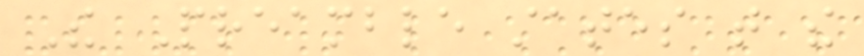The Preamble states that the
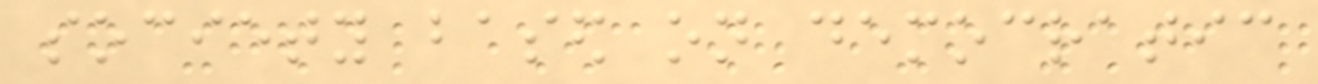society based on democratic
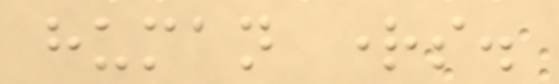human rights.
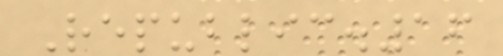Republic.16
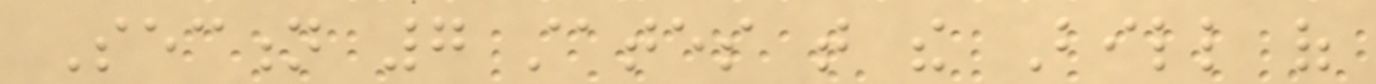Section 7 states that the Bill of
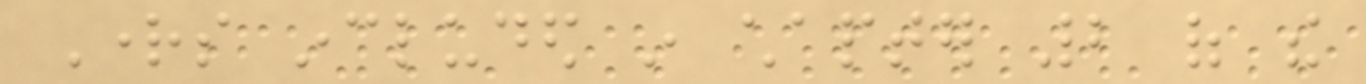Rights included in chapter 2 of the
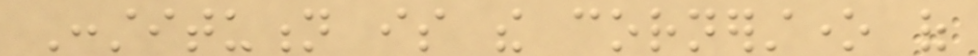Constitution is the cornerstone of
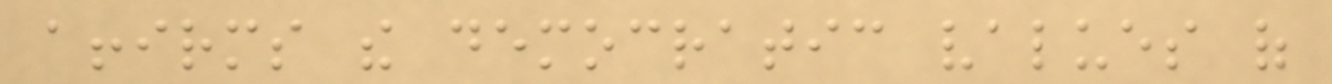affirms the democratic values of
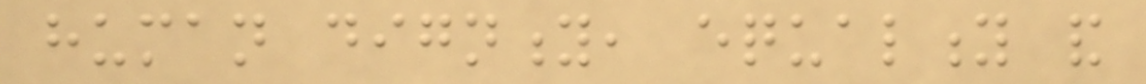human dignity, equality and
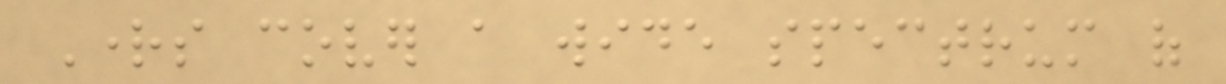Rights cover a wide spectrum of
